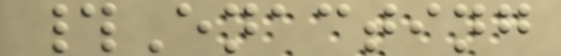#Enacting
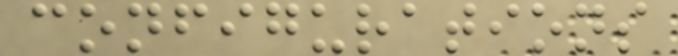configurations
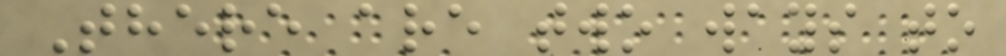There are two ways to
